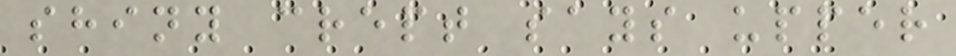shiny crept says upper
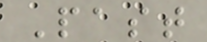Past
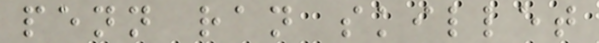penn ran skillet
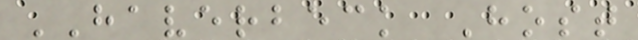HAVERBECK Host
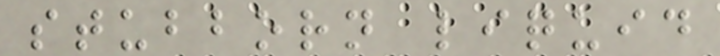stubborn liquid
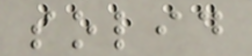solid
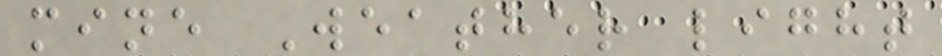mine Weather light
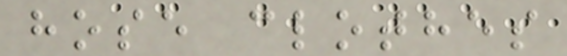hose clothes
